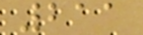211
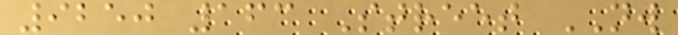9250 163 Street NW
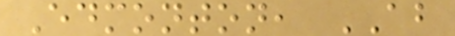Edmonton, AB
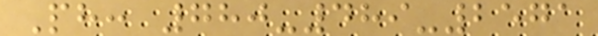Ph: 780-489-2571
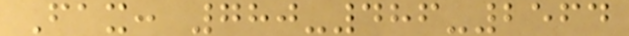Fax: 780-486-2564
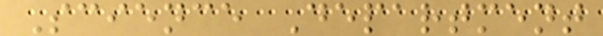Science Department
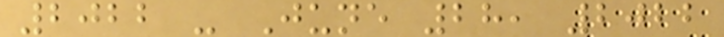2022 - June 28, 2022
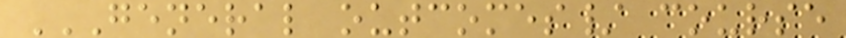GENERAL OUTCOMES/ COURSE
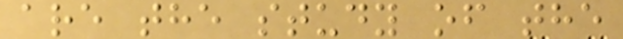are the study of the
